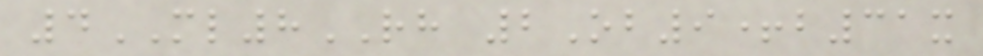4ML8RH 2Ob9+b31x
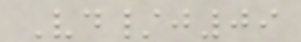Vd/j09
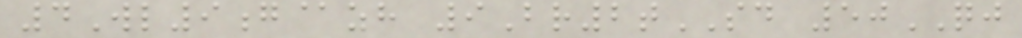4Wl9g@zh 9Br2tSD 50QJ
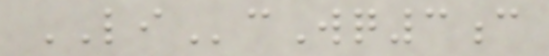LIcWq3c
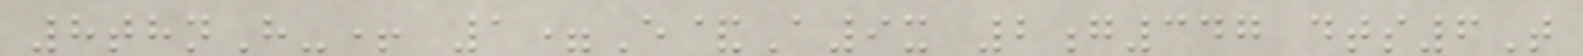8thnH-+ 1=E&A9x 2g347 dts6T
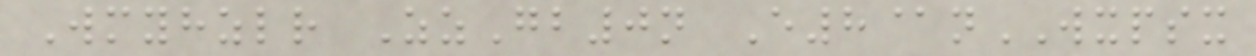Wmyhzlr ZzGb0n E8@nWXPSX
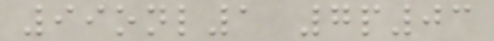99onl1 7p03
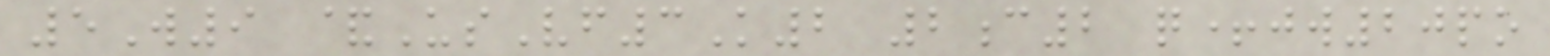5W9 &UsVf3K2 2c2 q+jw20po
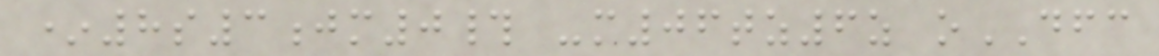*8s3jm0# -m06tz6z oDFC
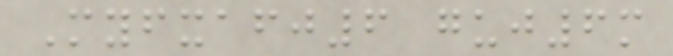Myfxafj6 guj6m
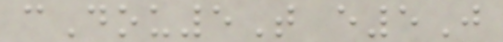cDou5T e5J
